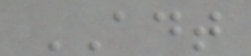ADT
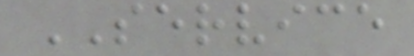SERVICE
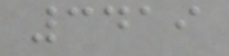3419
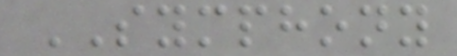SYMPHONY
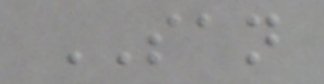SAN
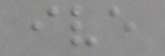ive
